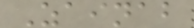Zainab
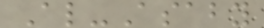Al-Asaby
